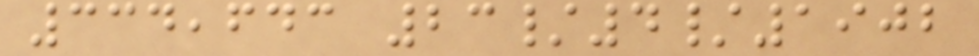334,643 23/4/1902
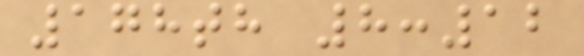178th 8:12
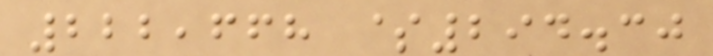222,668 $294.30
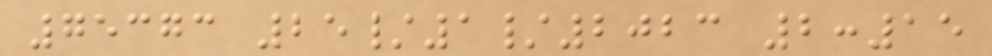75373 25/1/2023 2:15
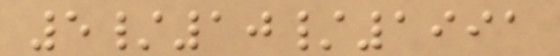5/10/1991
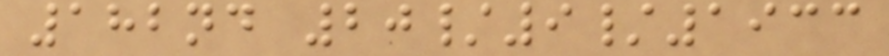182nd 20/9/1933
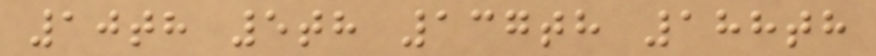10th 5th 137th 188th
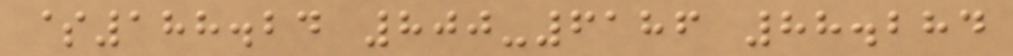$188.24 800-6186 88.284
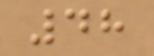48
